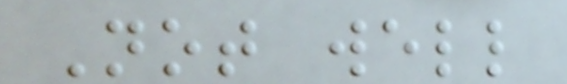Not well
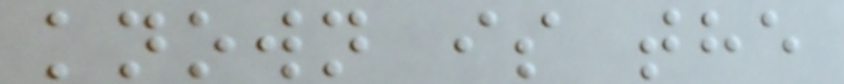known is the
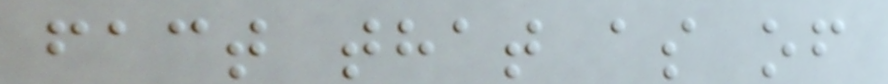fact that as of
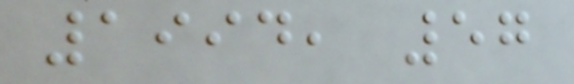1994, 57
